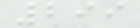299
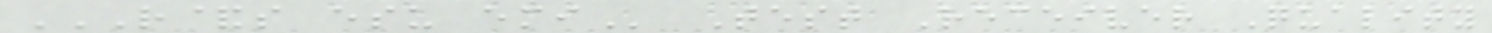R&S ESU EMI Test Receiver Quality
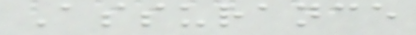Assurance
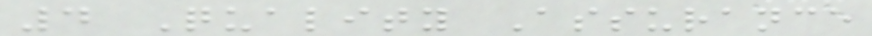4 Quality Assurance
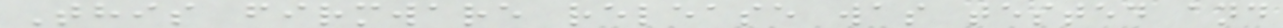This firmware release was tested and
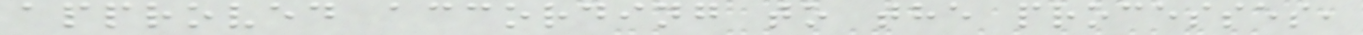approved according to the processes,
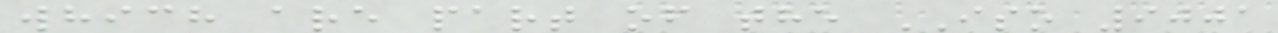which are part of the ISO 9001
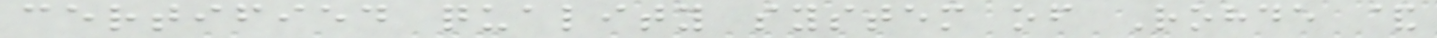certified quality system of Rohde &
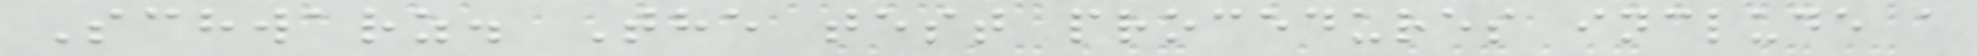Schwarz. The test procedures include a
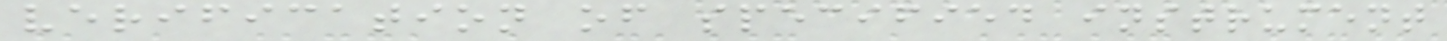verification of specified instrument
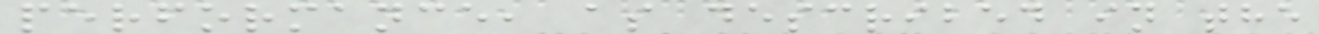performance, as described in the
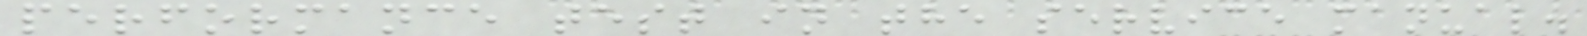performance test in the service manual.
